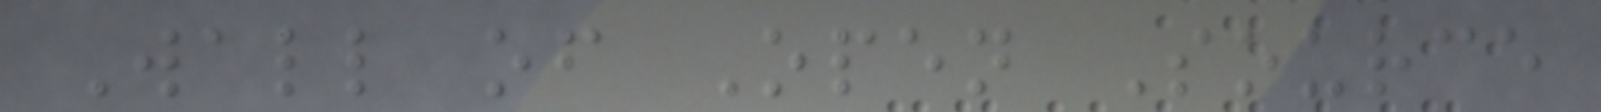Wall of Open Source
